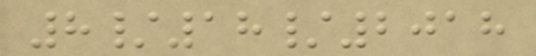8/18/2018
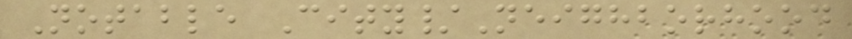Notable City/Neighborhood
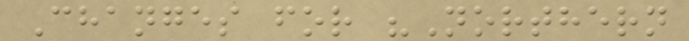Changes for "Northern
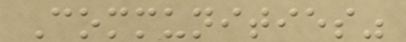Communities"
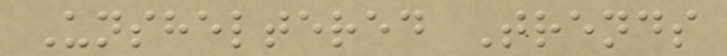Unsheltered Trends
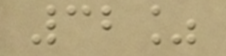32%
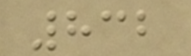832
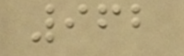962
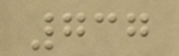737
